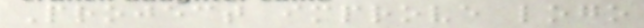Project improve logo
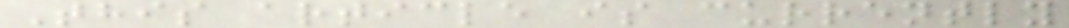This article is currently
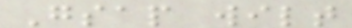Gsap wilt
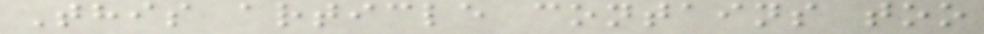This article contains too
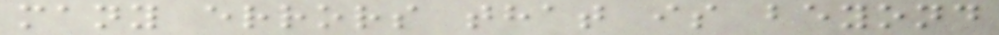many errors that is beyond
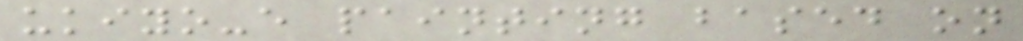ukiyo-e painting based on
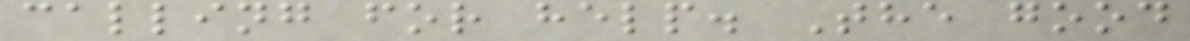calling for help. The good
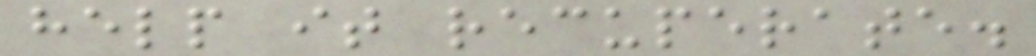help it recuperate.
